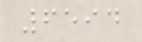6594
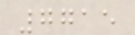7715
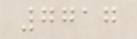7717
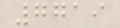7719
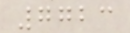7723
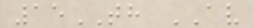15TH AV
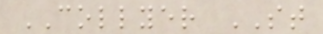COLLYER ST
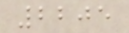2205
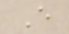E
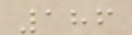186
